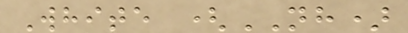White (NH)
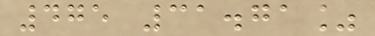475 31.71%
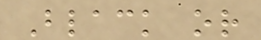Black or
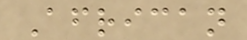African
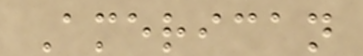American
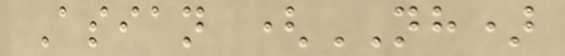Asian (NH)
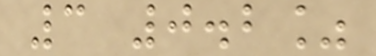3 0.2%
